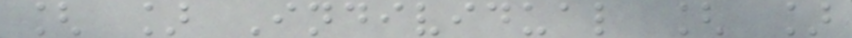[ ] Individual [ ]
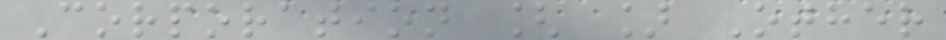Corporation [ ] Other
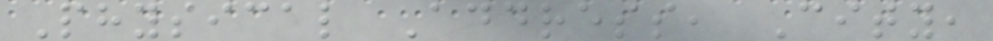Physical Address, City,
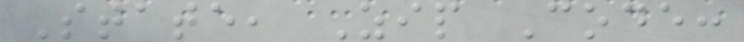State, Zip Code:
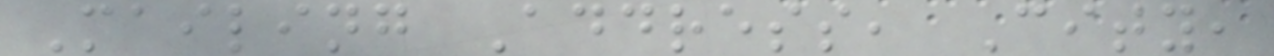Mailing Address, City,
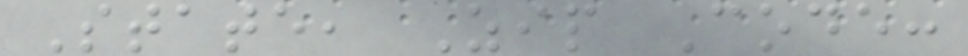State, Zip Code:
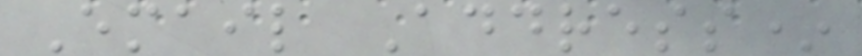Email Address*
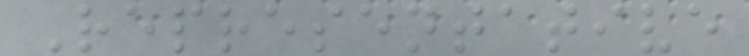Representative
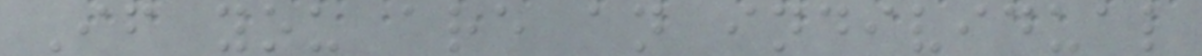If you are an individual
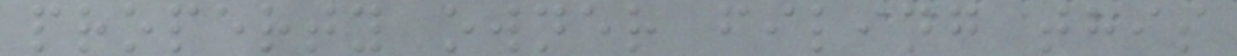property owner filing this
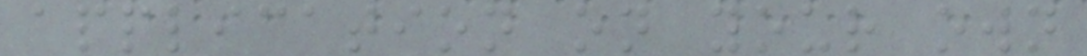application on your own
